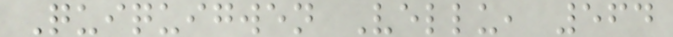Quiquigwen Vellu, 564
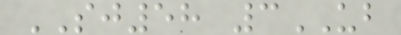SJ58 3UB
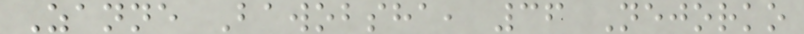Zanne Bawobsha, 36 Nejorko
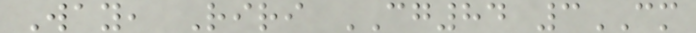Way, Riri CG84 3CM
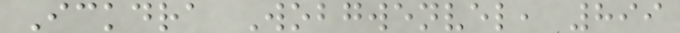Ickdra Wobgwenvel, 899
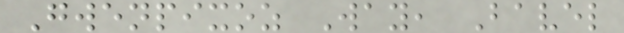Gwenpixoz Way, Bavel
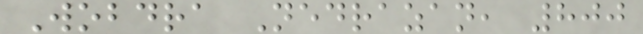Wobdra Nedrazan, 800
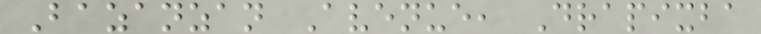Bazanzan Avenue, Drapixba
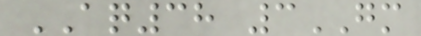AQ38 3GM
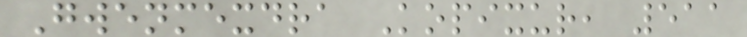Gwenmexdra Kopixur, 511
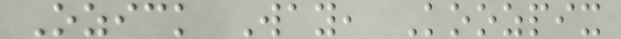Ozick Way, Koozpix
